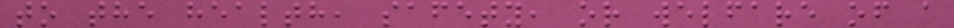to the health, safety, or welfare of a
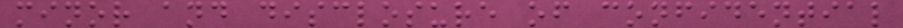minor and disclosure of confidential
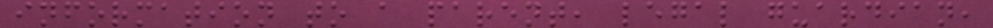information to a parent, legal guardian,
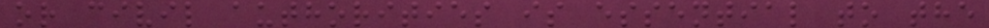or civil authorities is essential to the
